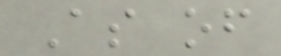As of
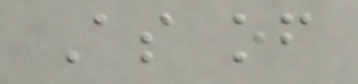As of
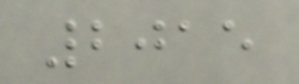2015
